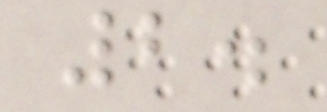2.
